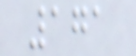171
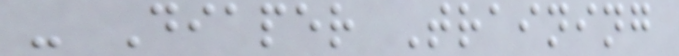- Diaper Training
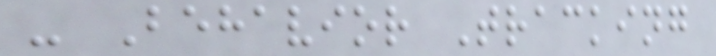- Behavior Tracking
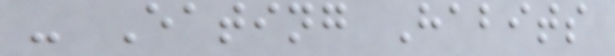- Eating Habits
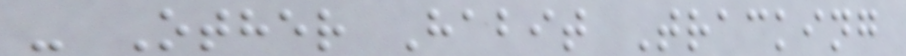- Other Habit Tracking
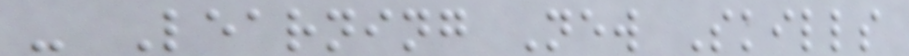- Learning New Skills
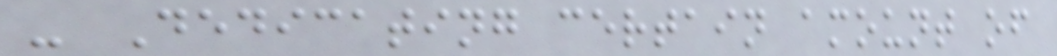- Dedicating certain amount of
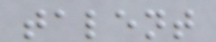talent
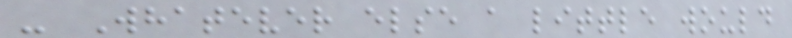- Whatever else a little would
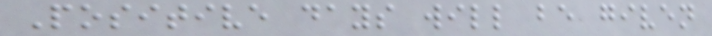Positive days will be given
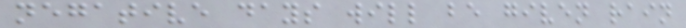negative days will be given rain
